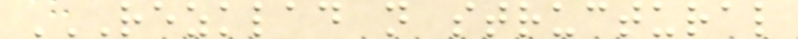REZKLAD N STRUCTURAL
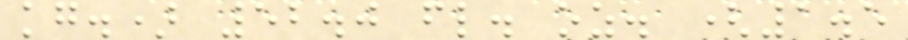kg.) 52.0 fl. oz. (1.5
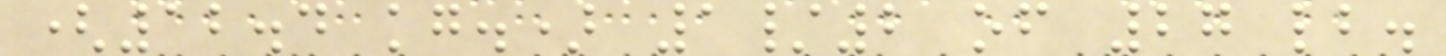(12.4 kg.) 1/2 of 27 lb.
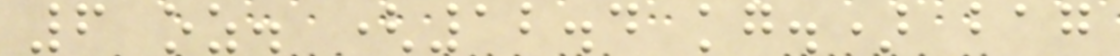6 oz. (12.4 kg.) bag
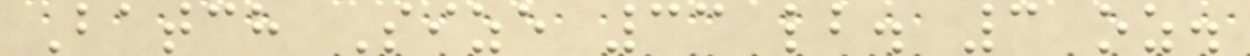Batch Size 33 lb. 3 oz.
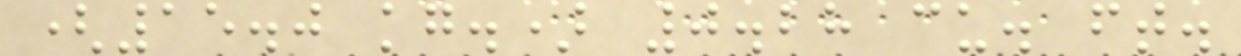(15.0 kg.) 0.28 cu. ft.
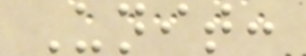Unit:
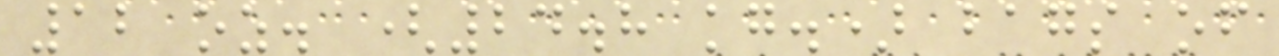12 oz. (24.8 kg.) bags of
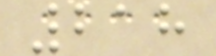218
